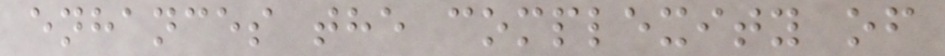enhances the complexity of
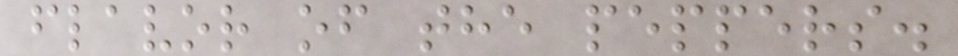flavor of the peppers.
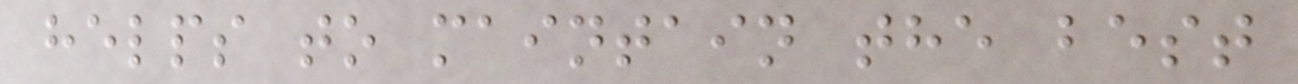helps to maintain the best
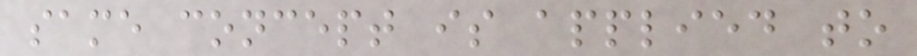same concept is applied to
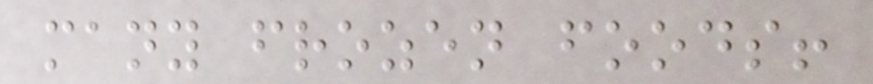many frozen foods!
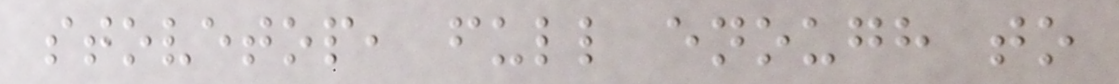stovetop, full enough to
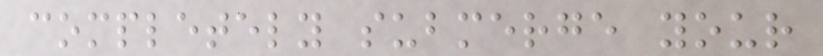completely submerge your
